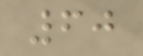60
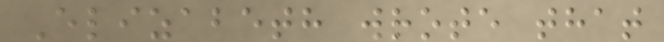Elizabeth wrote that
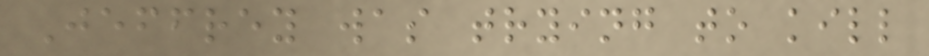Jeffrey was trying to kill
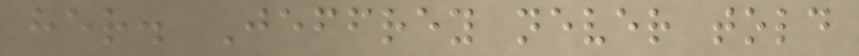her. Jeffrey never told
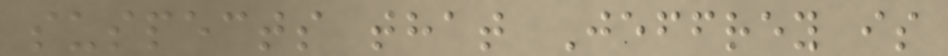suspects that Jeffrey is
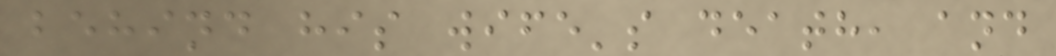behind his wife's death, and
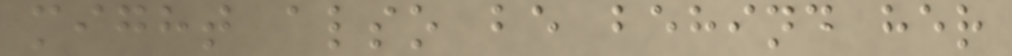might also be behind her
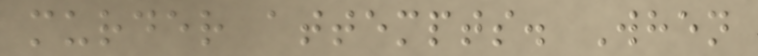murder attempts. When
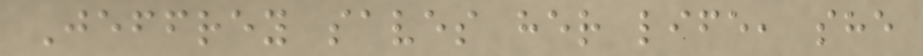Jeffrey saves her life, she
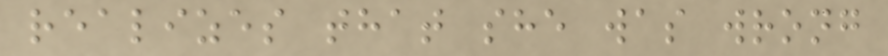realizes that she was wrong
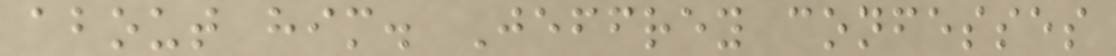about him. Jeffrey confesses
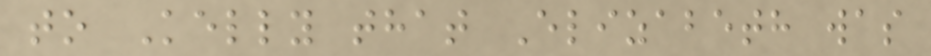to Kelly that Elizabeth was
